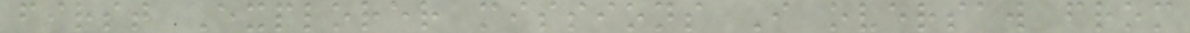first Explorer missions I oversaw from
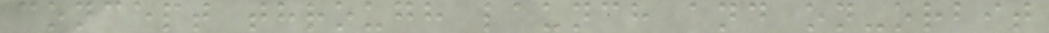concept through launch and on-orbit
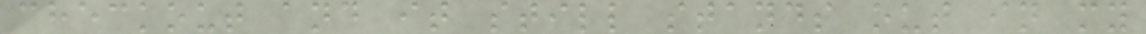checkout and it still stands out in my
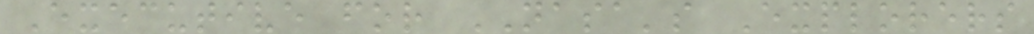Executive for NASA's Explorers
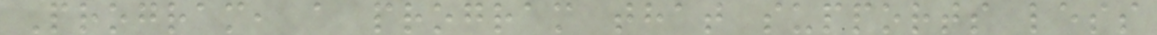Program, a program that supports less
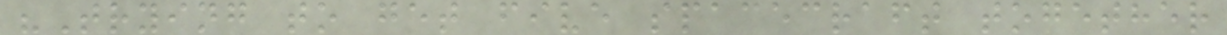"Trying to get five spacecraft together
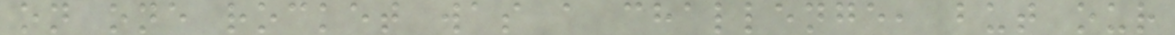on one rocket was a challenge, but our
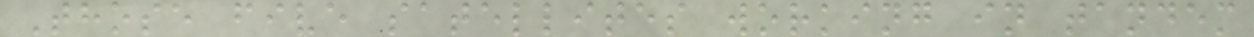Those five satellites working in tandem
